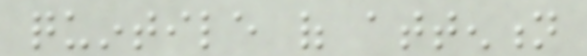quintile of attention
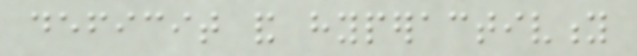deficit and hyperactivity
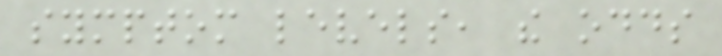symptom levels, the odds
